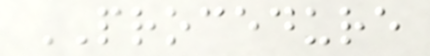PROCEDURE
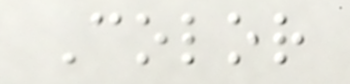Color
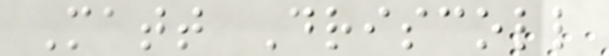Matt Driscoll
